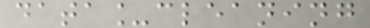data_cleaning
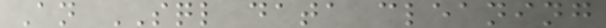An SQL data cleaning
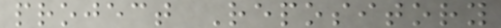project Repository
